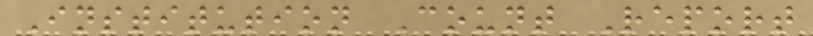Institution Count Report
